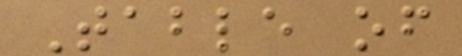Table of
